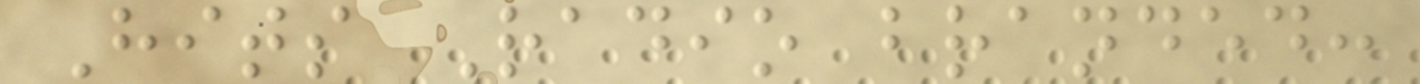Hits Radio branded:
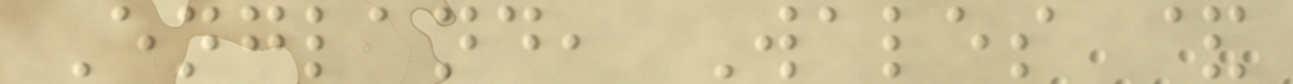England, Wales &
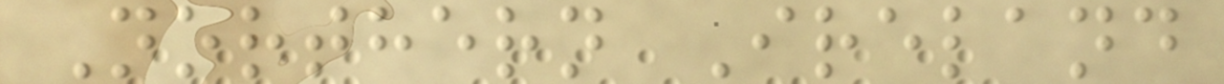Northern Ireland
